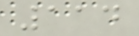114
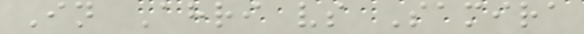In Ahri vs Samira
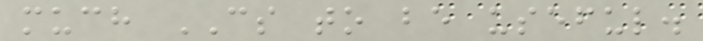much CS to be useful.
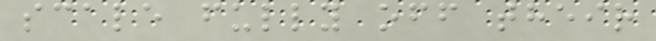scale fully off their
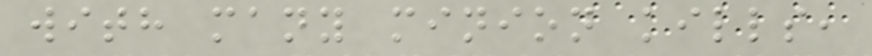with many minion kills,
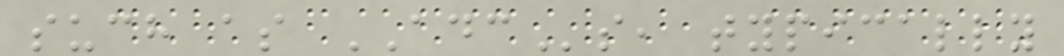such as ADCs, typically
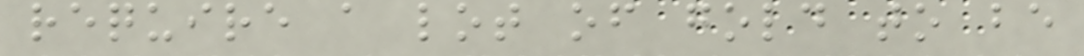require a lot of gold to be
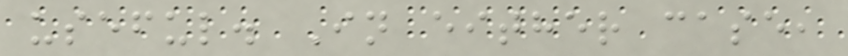useful. In either case,
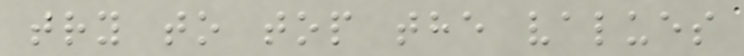try to top the values
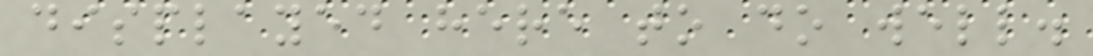displayed here to do well.
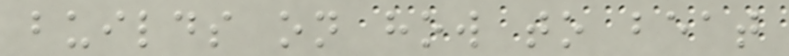builds on how to beat
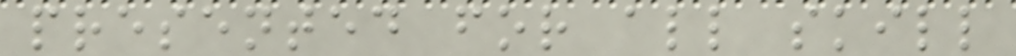presented for all skill
